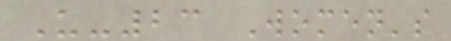U-23 Women's
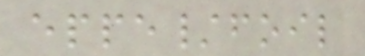eppe/foil
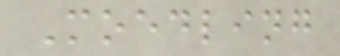Moedling
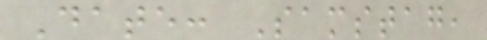Date: Samstag,
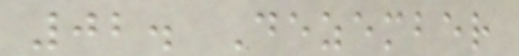02. Dezember
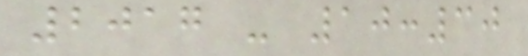2017 - 10:30
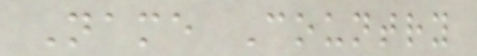Name Country
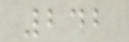242
